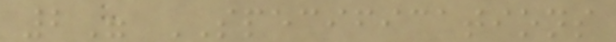2" SPECIFICATIONS
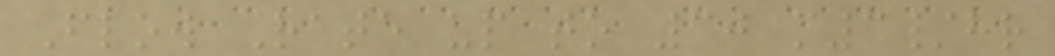Flow Rate up to 30 m3/hr
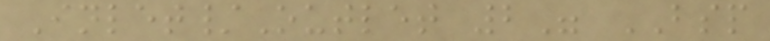Inlet/Outlet 2" BSP
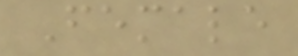Female
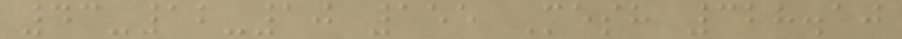43-12-10 155 Mesh 328.10
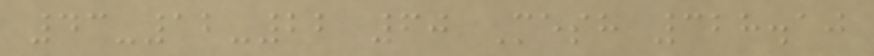43-12-22 60 Mesh 328.10
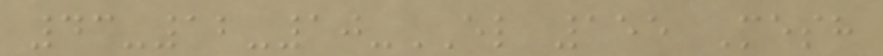43-12-10-EL 155 Mesh
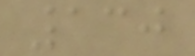130
